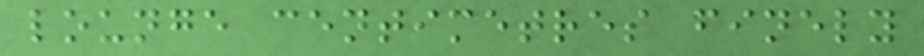lounge centimetres finely
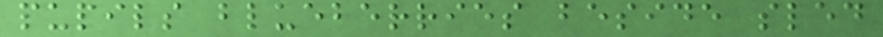pupils blueberries beside sled
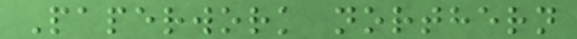Paperwork northern
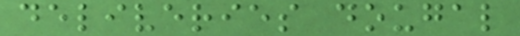deliveries dougal
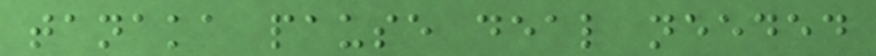tanaka pause deal needed
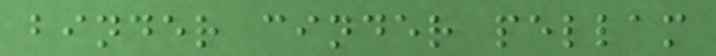binder cinder pellam
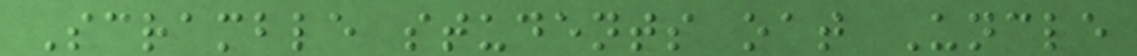Scramble students oat Uncle
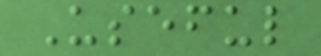Useful
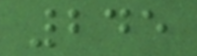245
